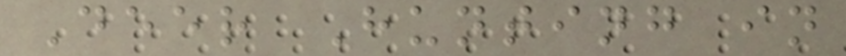Deer Hunting in
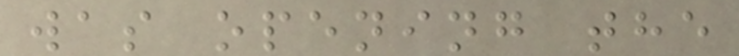was opening the
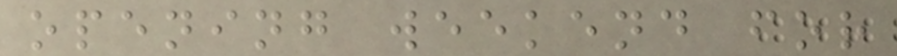opening weekend for
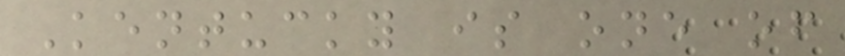Kentucky is one of
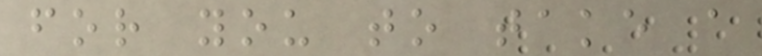for you to take a
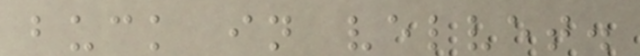buck in velvet.
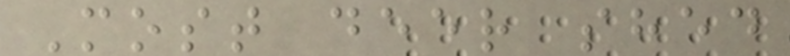Most deer shed
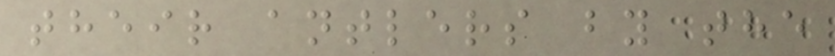their antlers by the
